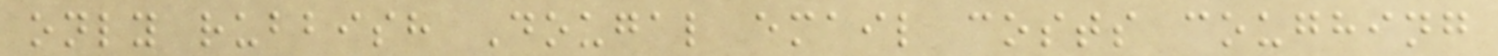only rubbish Dougal email costs coughing
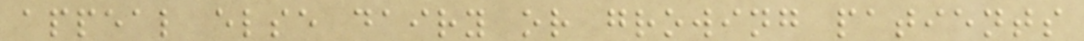appeal else dairy or growing patients
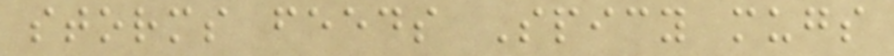storms feeds Spicy mugs
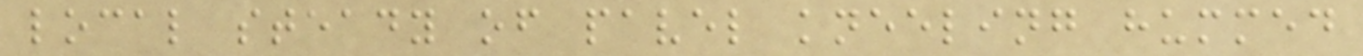local steady of pavel kneeling hummed
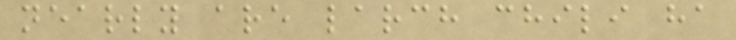nearly are larch chili ha
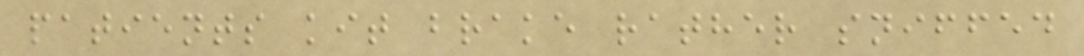patients kit brake rather sniffed
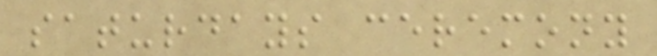saturdays ceremony
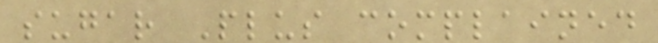sugar Plus complained
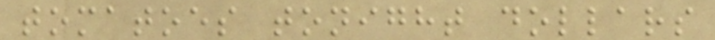tomatoes tonight dollars
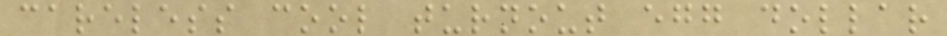careless cool turnout egg dollar
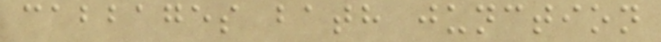cabbages bath junction
